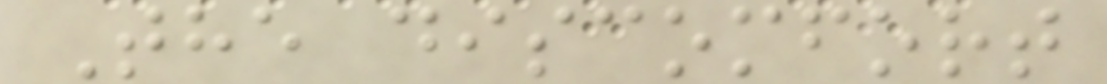The discomfort
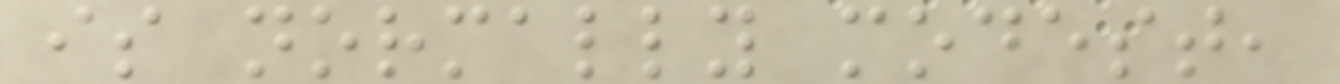is normally modest,
